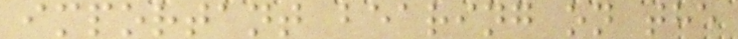important bearing on the
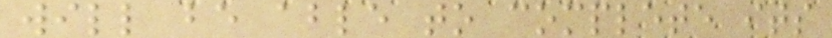will be able to complete its
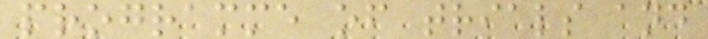programme of trials and
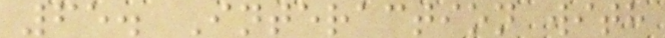65. Interaction with
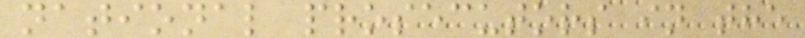national prosecutors in the
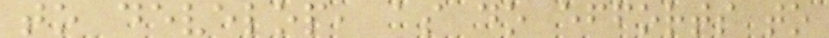to develop, as do efforts to
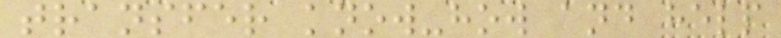transfer know-how and help
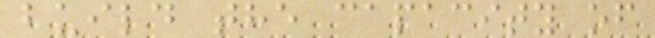build the capacity of
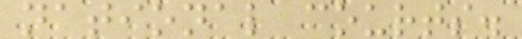national courts.
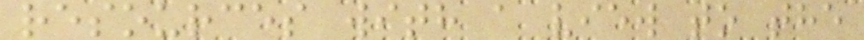resources with a view to the
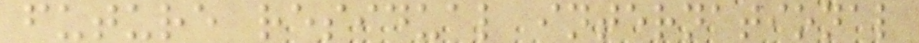future residual international
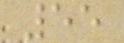55
